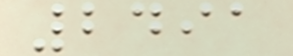2491
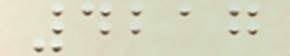4217
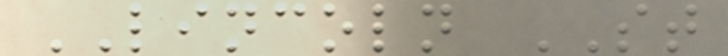LINCOLN ST
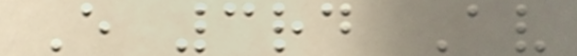E 3rd Av
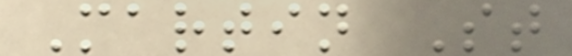Martin St
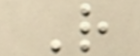R
